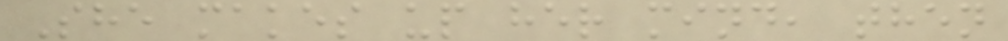She makes up her mind, then
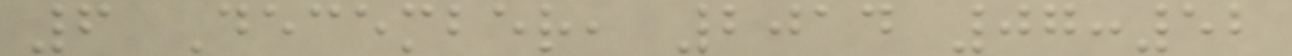6 December, 2014 07:52
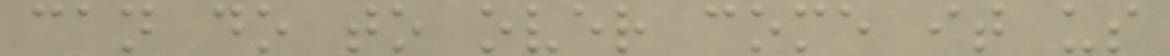can do to over come it us
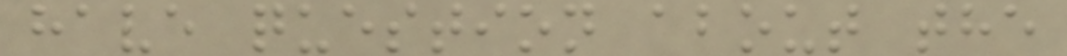have question about the
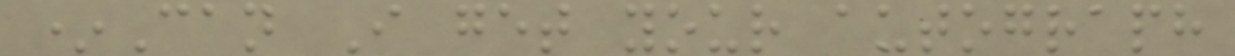*Can I get your autograph
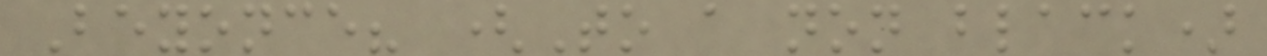Beyonce? (To a non black)
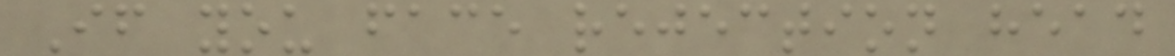If you face rejection head
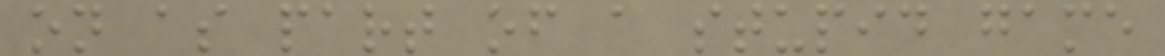on as part of a stupid game
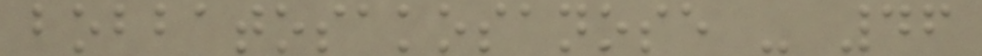bobbatosakosanose - 46
